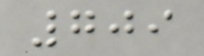709
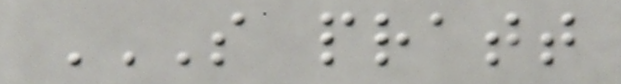S PRATT
